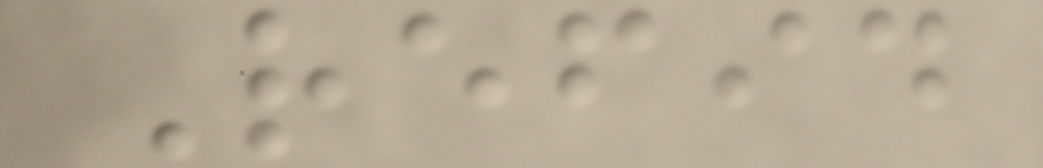Refid
